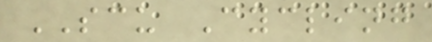SCU Cycling
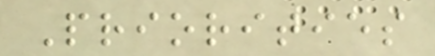Priorities
